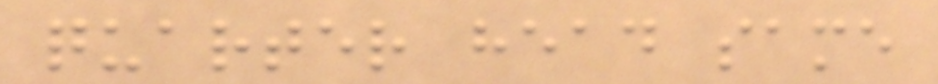quarter head same
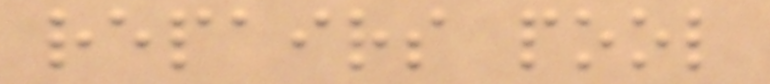repairs pool
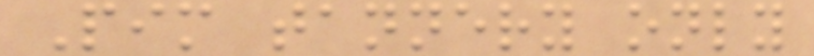Pim tannery only
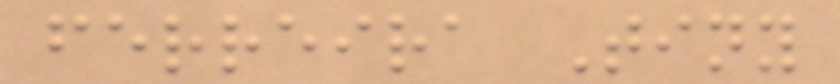ferreira Tiny
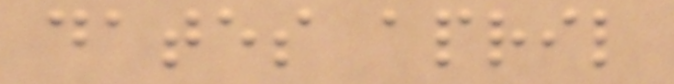dates april
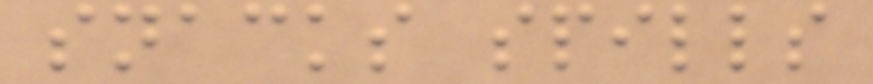snacks spills
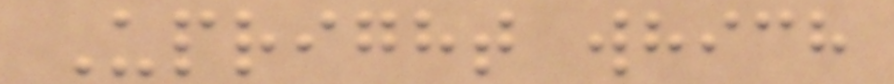Upright which
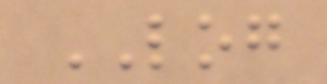LOG
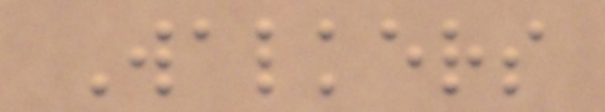Walkers
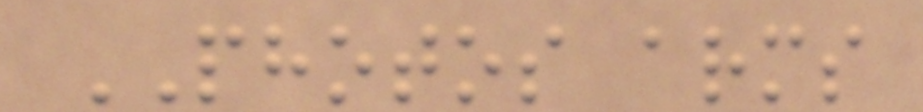PHOTOS arms
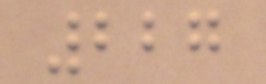227
